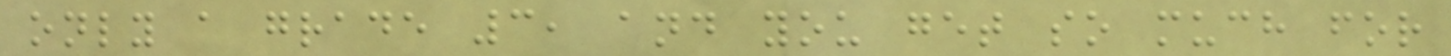only a grade 3, and you get so much for
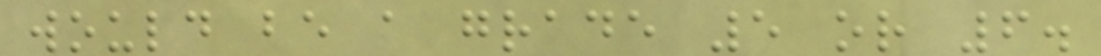would be a grade 5 or 6.
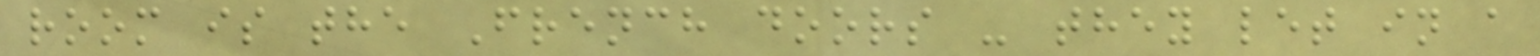room is the French doors - they let in a
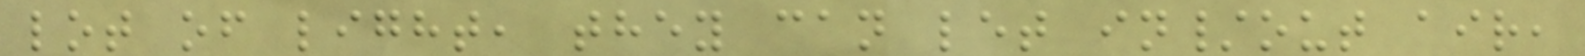lot of light, they can let in/out air,
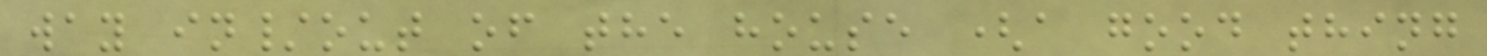way in/out of the house (a good thing
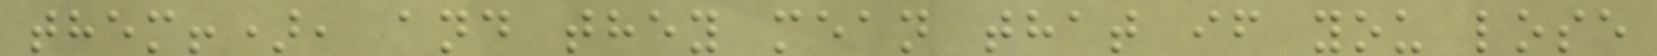them!), and they mean that if you lose
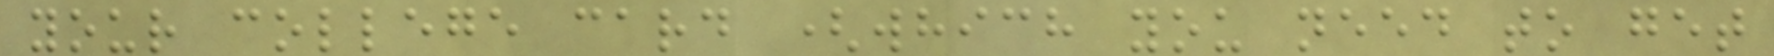your college card (which you need to get
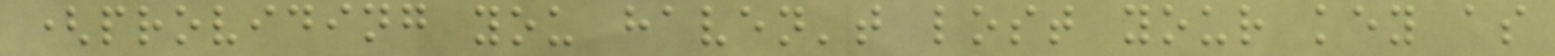(providing you haven't lost your key as
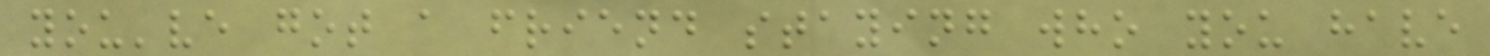you've got a friend staying who you have
